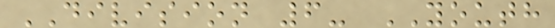DIVISION 6- YOUTH
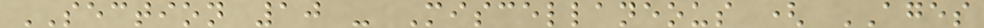SECTION 10 - Miscellaneous ( AGES
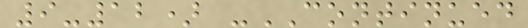9-12) -CONTINUED
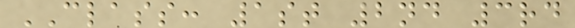CLASS: 1st 2nd 3rd
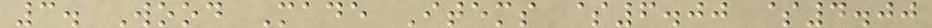3. Wood Made Items $6.00 $4.00
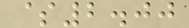$2.00
